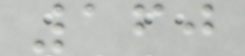160
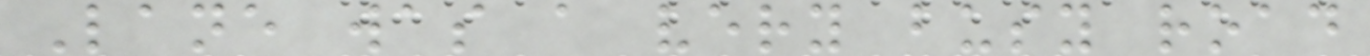Lane was a very busy road
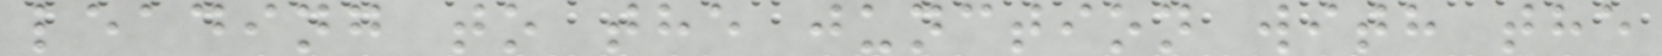leading to the junction with the
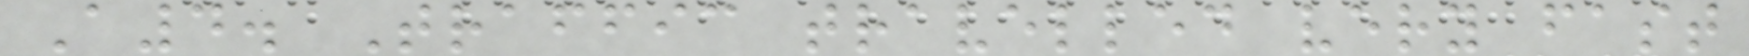A4. Traffic travelled very fast
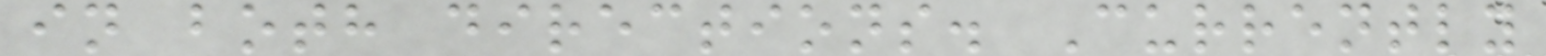in both directions. Currently
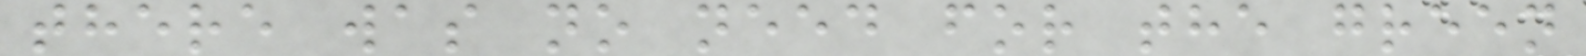there was no need for the green
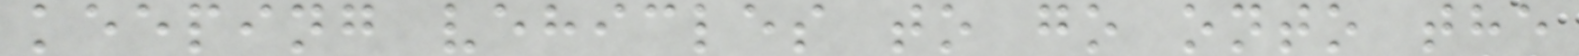keeping vehicles to go onto the
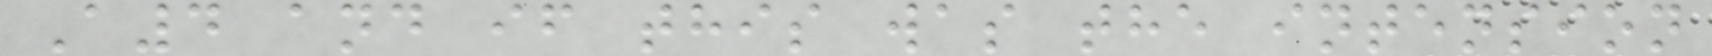A4 and if this was the intension
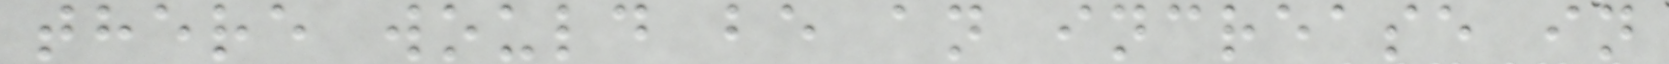there would be an increase in
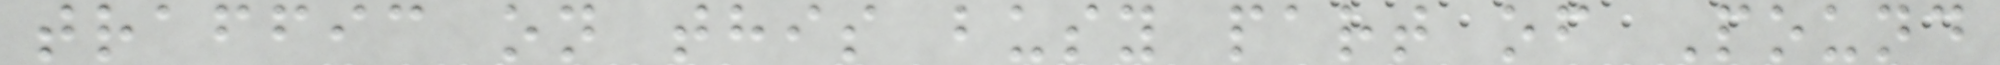traffic on this busy part of Pound
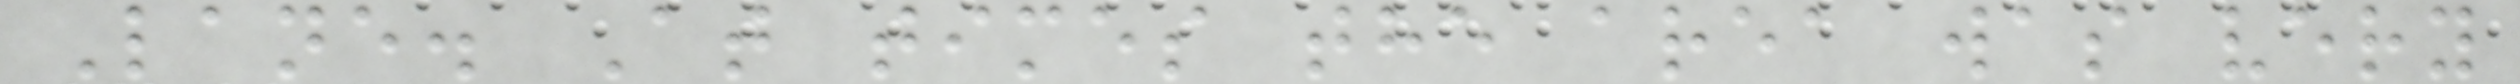Lane. At times the area was very
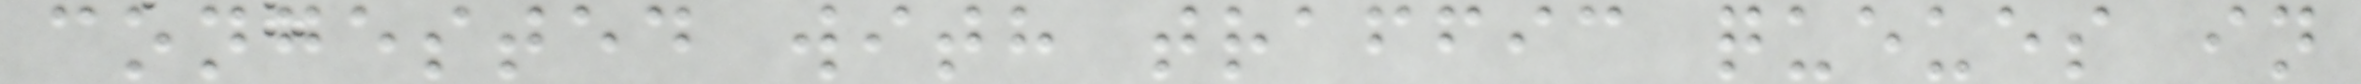congested with traffic queues in
